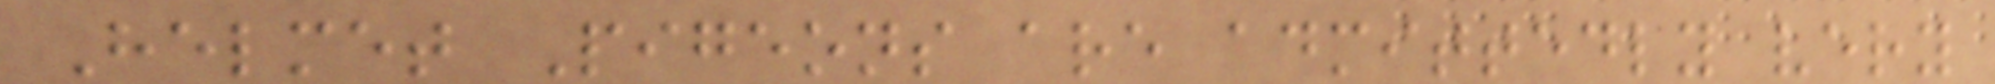Helmet Pigeons are admittedly very
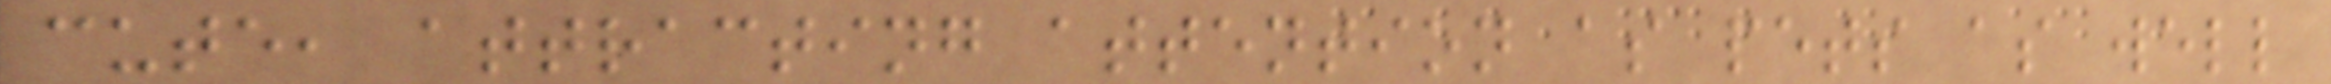cute, attracting attention as pets as well
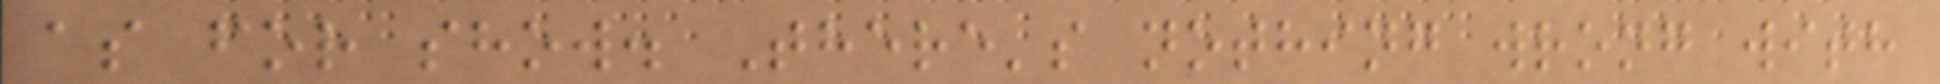as for show. There's nothing wrong with
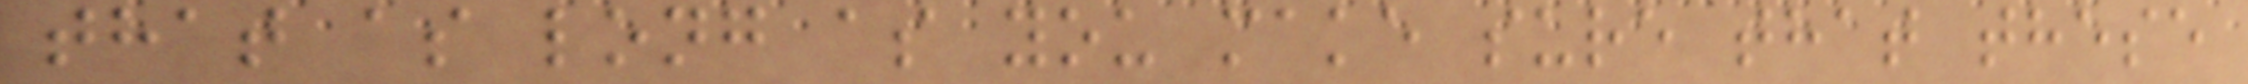that as long as you make sure that these
